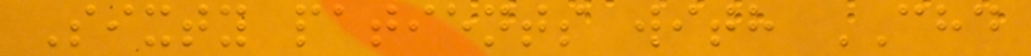Sixty patients with CHD
